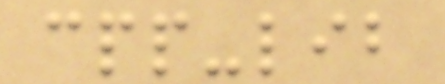cpp-lib
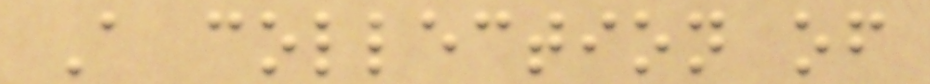A collection of
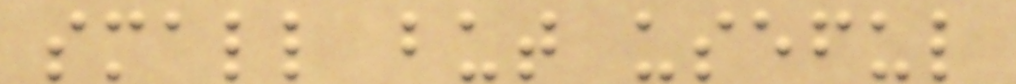small but useful
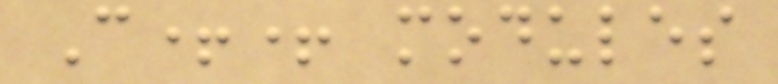C++ modules
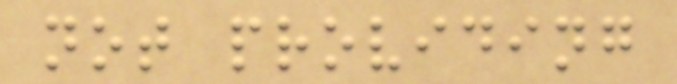not providing
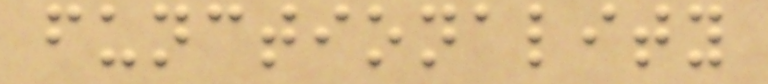functionality
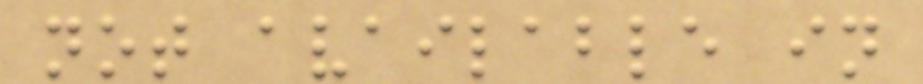not available in
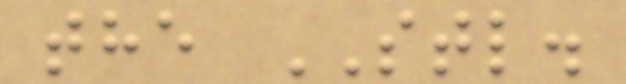the STL.
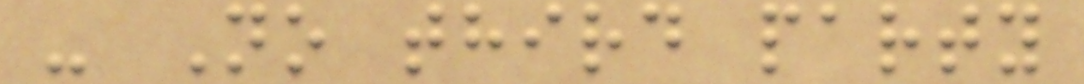- No third party
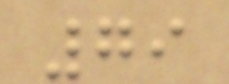79
